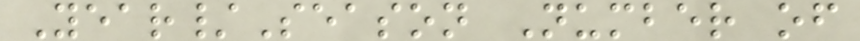Year/Season Number of
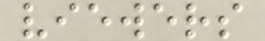viewers
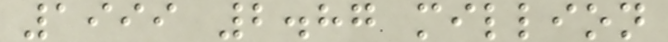1999 2.87 million
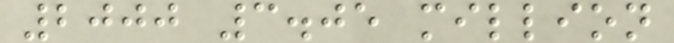2000 3.05 million
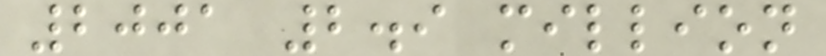2001 2.9 million
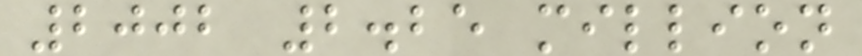2002 2.25 million
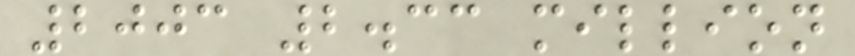2003 2.33 million
